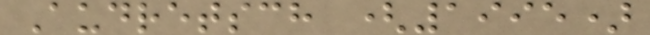Audretsch (1995)
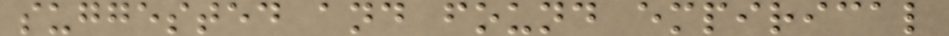suggested and found empirical
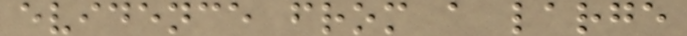evidence from a large
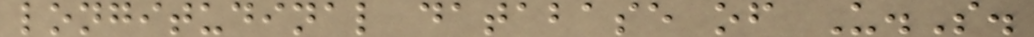longitudinal database of U.S.
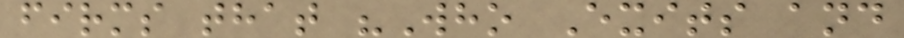firms that "Who Exits and
